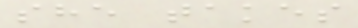she takes
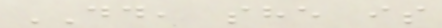DD, she is
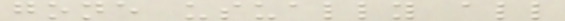gone usually all
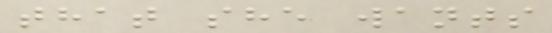that she wants
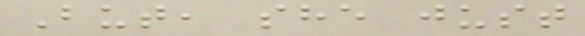But, she just
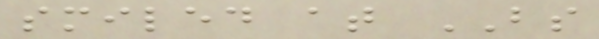smiled at BS
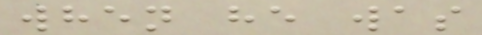when he was
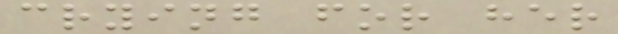crying for her
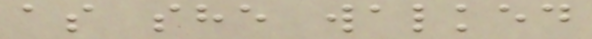as she walked
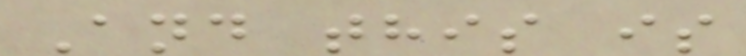And this is
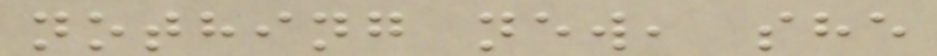nothing new, she
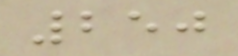250
